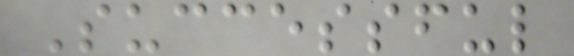Successful
